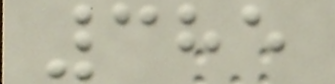385
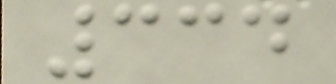334
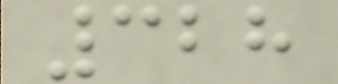328
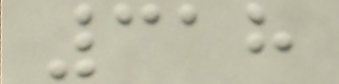318
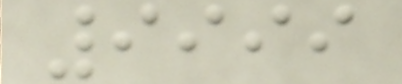9999
